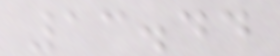13.44
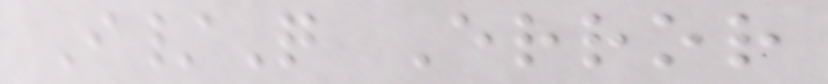I/Q Error
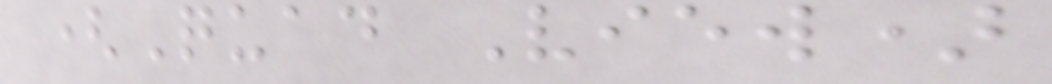(Quad View)
